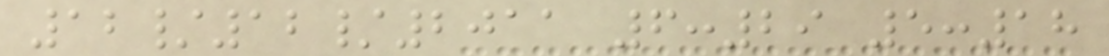12/12/2011 6:29 5:18
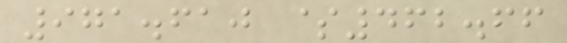971.610 $462.66
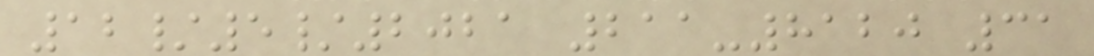12/5/2021 211-8120 31
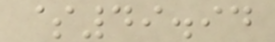$49.94
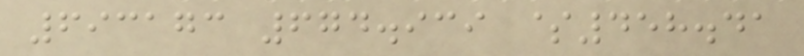693173 674.939 $458.41
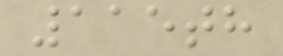115th
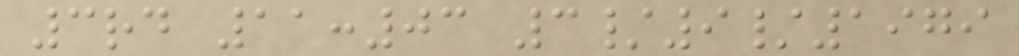3rd 11:03 3/9/1979
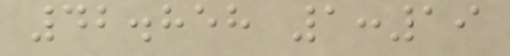42.858 1:19
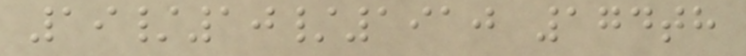19/10/1910 174th
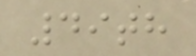49th
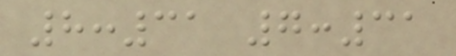8:31 7:31
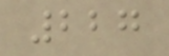227
